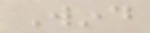Wind
